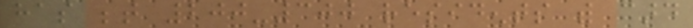has between 200-300 residents with card
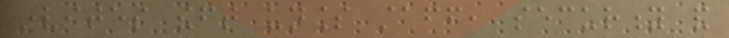invites theft unless staff, security and
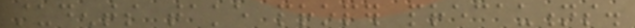students take proper precautions.
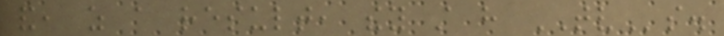and, as a result, they still have TVs.
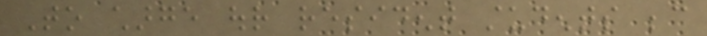To charge our resident students because
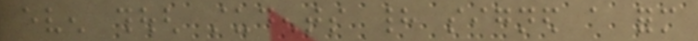even though students had signed a form
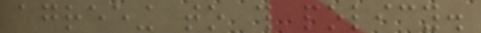agreeing to this policy.
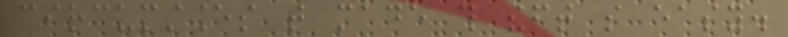circumstances that made this theft so easy.
